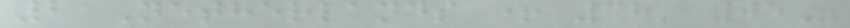2 Netherlands + 38' 05"
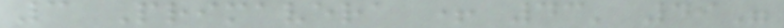3 Primavera + 43' 49"
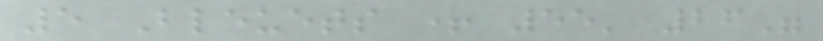5 Bleuets + 55' 26"
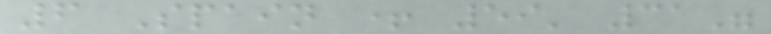6 Spain + 59' 31"
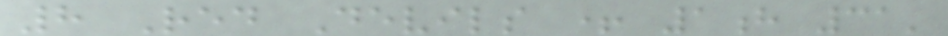8 Red Devils + 1h 31'
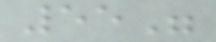55"
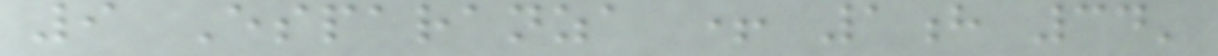9 Esparanza + 1h 34'
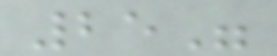25"
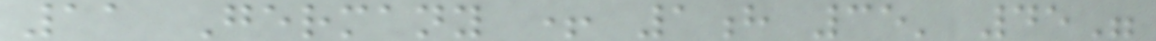11 Germany + 1h 35' 45"
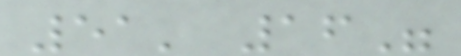51' 16"
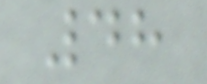48
